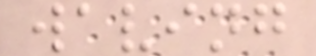waving
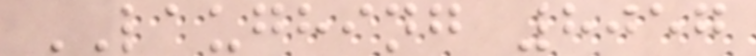LAUGHING 8057
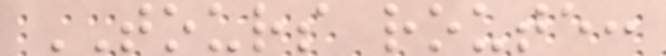TOURS route:
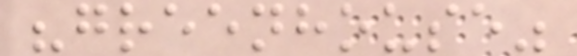"greenhouse"
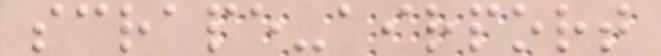scrape-airport
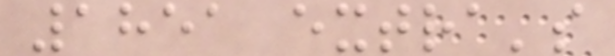1851 extra's
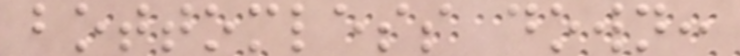bottomless down:
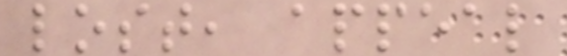lost, appeal
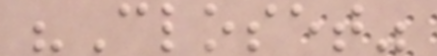"Closet"
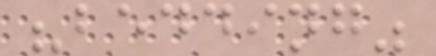"bedding"
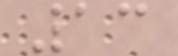13
